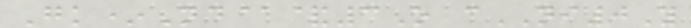Gk*Nd@&3O cNI0Y
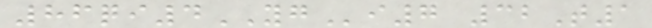86qi4YGi7 32T1
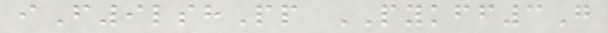iF9lshPp PYKFF3G
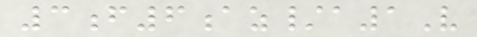3f6az/a1V
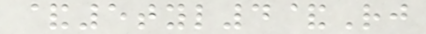&5tyl4&Rj
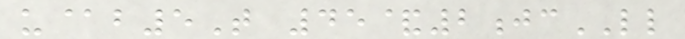u@b5T 45&2jcLL
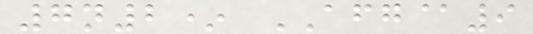7n2* AFG@9
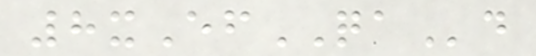8xEfQAd
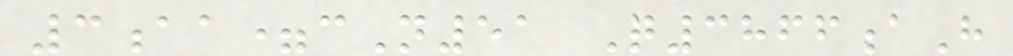3aa=cN51 Q3866aH
